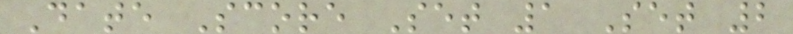Date Score Set 1 Set 2
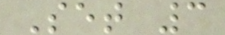Set 3
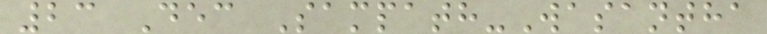23 Dec Sampath-Wasantha
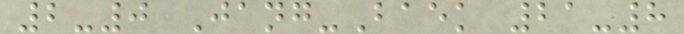2-0 Jang-Baek 21-8
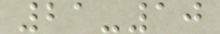21-10
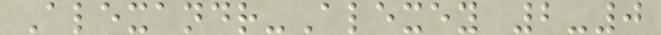Alexandr-Alexey 2-0
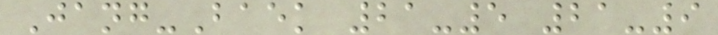Jang-Baek 21-5 21-9
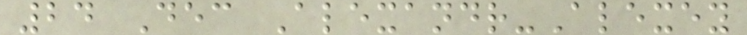24 Dec Alexandr-Alexey
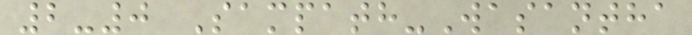2-0 Sampath-Wasantha
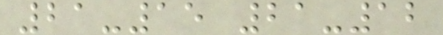21-15 21-12
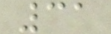31
